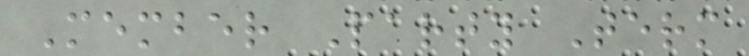Member Party Term
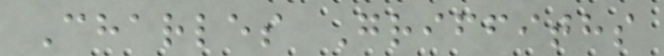Charles Griffiths
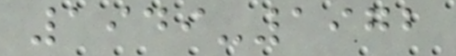1949-1972
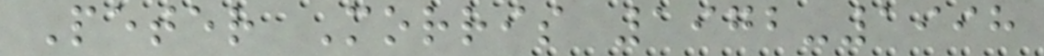Peter Morris 1972-1998
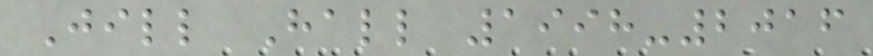Jill Hall 1998-2016
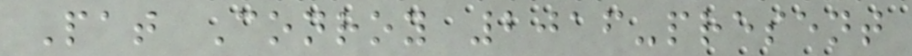Pat Conroy 2016-present
